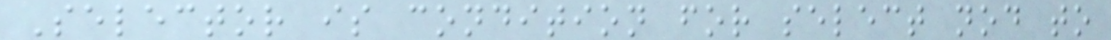Selector is condition for select nod to
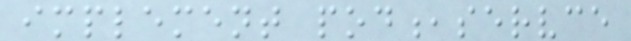implement pod,servce
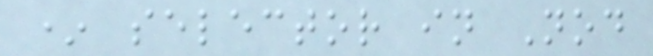* selector in Nod
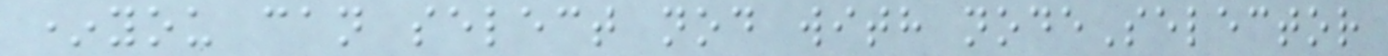*you can select nod with nodeSelector
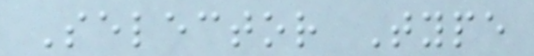Selector Type
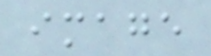image
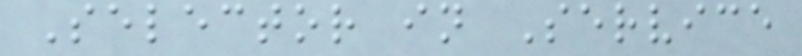Selector in Service
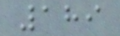189
